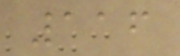116
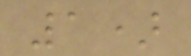1)
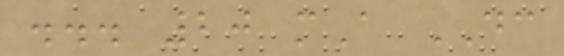... 20 mA DC
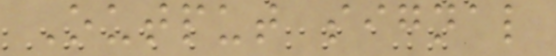Output signal
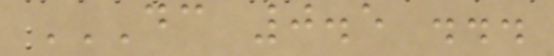DC 0.5 ...
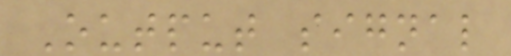Output signal
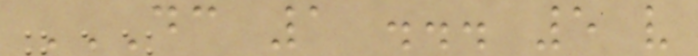DC 1 ... 5 V
